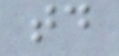td
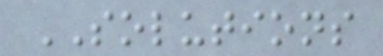SOLUTIONS
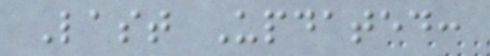Last Updated:
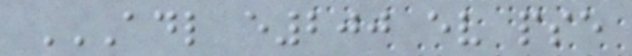ADL E200 EV PSE
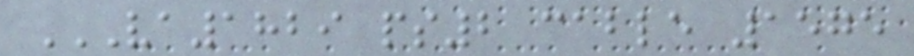VA1829 PS2 CABLE 1575
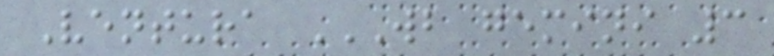Ventura WB GEMINI 3
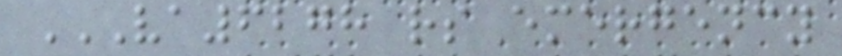VA6278 RS EMERGENCY
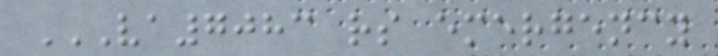VA7083 RS EMERGENCY
